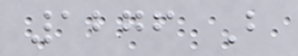1276 B
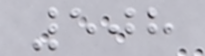508
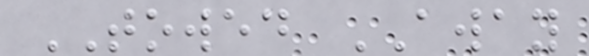TOWED AWAY
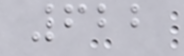622
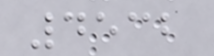4532
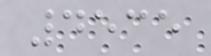4535
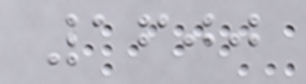1600
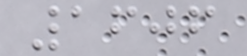1606
